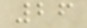26
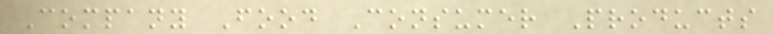Company Food Consumer Products
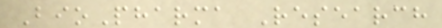BioPharma Research
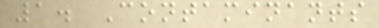1. Contaminants
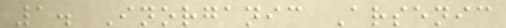1. Inorganic Arsenic
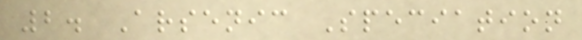2. Arsenic Speciation
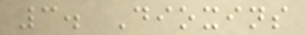3. Dioxins
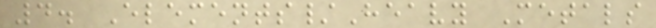4. Elements/Heavy Metals
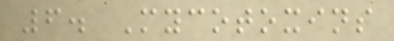6. Mycotoxins
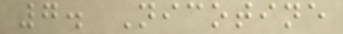7. Nicotine
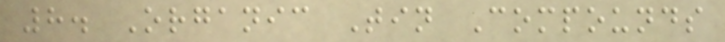8. Organic Tin Compounds
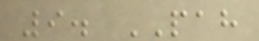9. PAH
